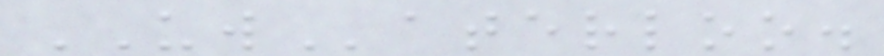UWaterloo.
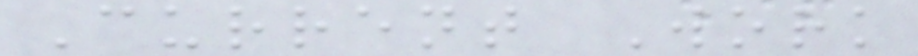Current Work
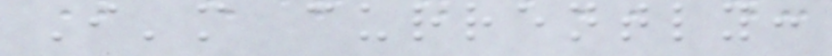I'm currently:
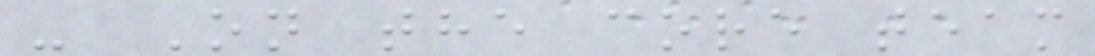- On the core team
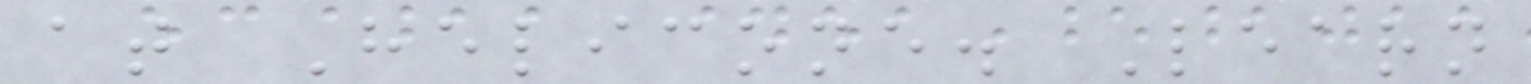at Helicone. Learn
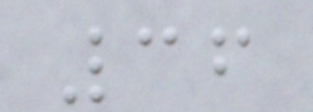36
